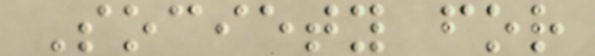Society for
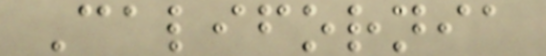California
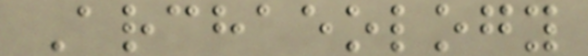Archaeology
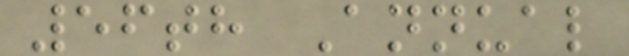56th Annual
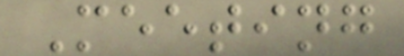Meeting
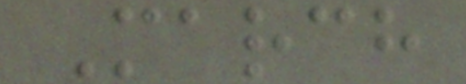March
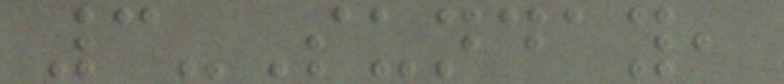3-Sunday,
